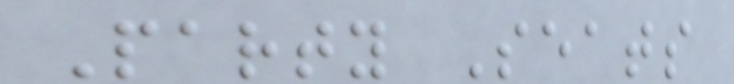Party Seats
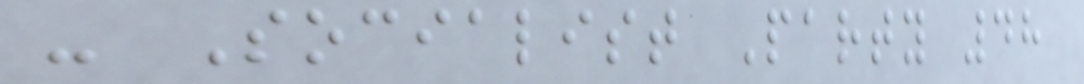- Socialist Party 48
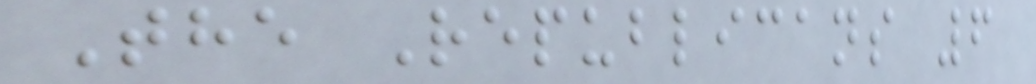The Republicans 6
